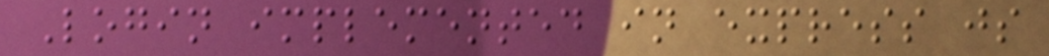Login implemented in express js
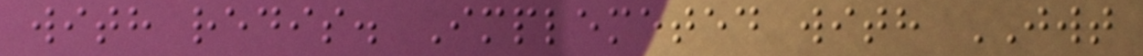with redis. Implemeted with JWT
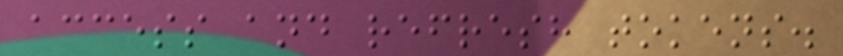access and refresh tokens.
